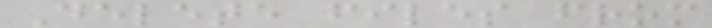Delete files from
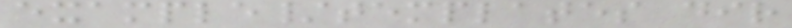example/templates dir
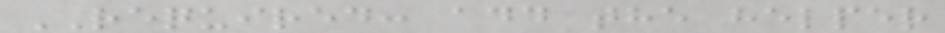REQUIRED: add the helper
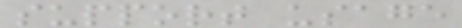support usage
